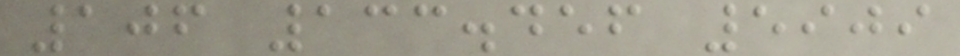106 133.456 5909
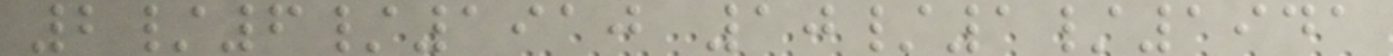2/6/1910 10/1/1941
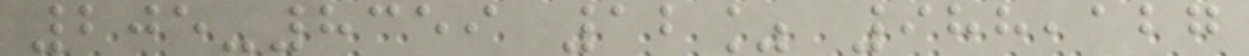205-8359 12% 988,127
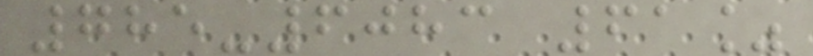785-6083 61%
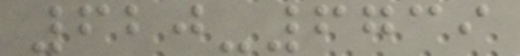620-6739
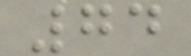74
